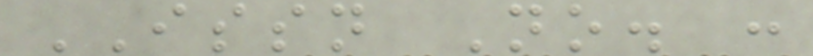ISSN No. :
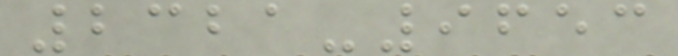2321-9653
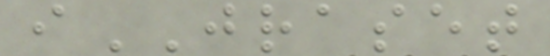iJRASET
